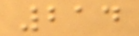214
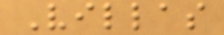Villas
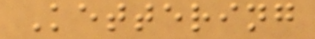Kettering
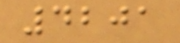4201
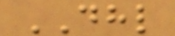DHL
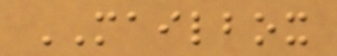MAILBOX
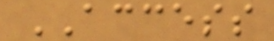ACCESS
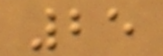25
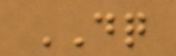DQ
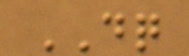DQ
